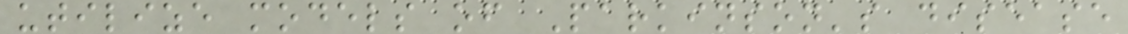utilize models of Parkinson's disease
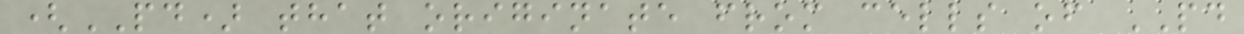(PD) that originate from cells of PD
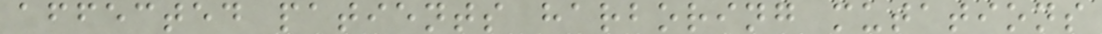affected patients harboring mutations
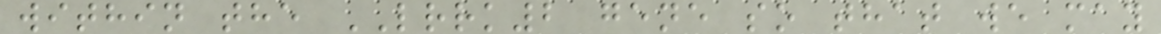within the LRRK2 gene so that we may
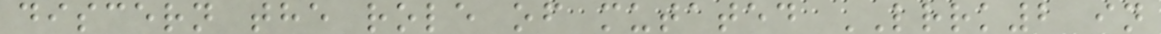discern the role of mutated LRRK2 in
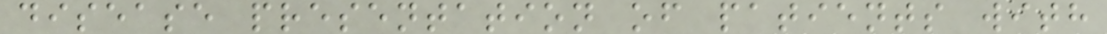disease presentation of patients with
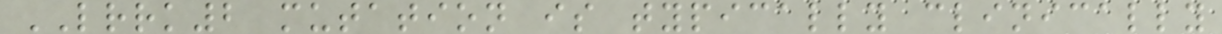LRRK2 mutation is typically clinically
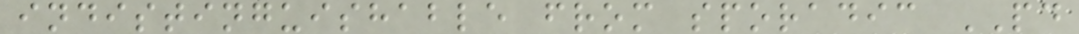indistinguishable from sporadic PD
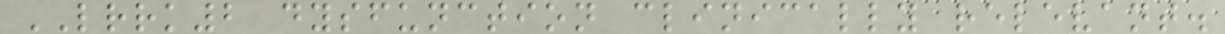LRRK2 dysfunction clinically relevant.
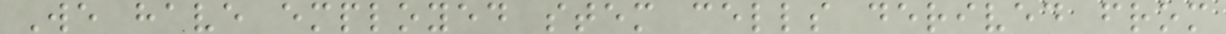We have employed stem cells derived from
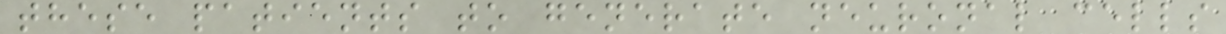these patients to generate neuronal cells
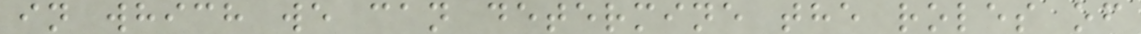in which we can determine the roles of
